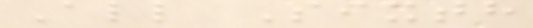All Sixth
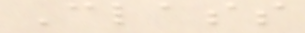Class
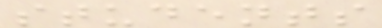students
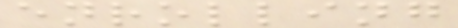enrolling
